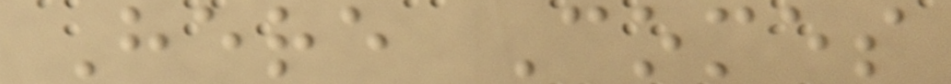Here Comes
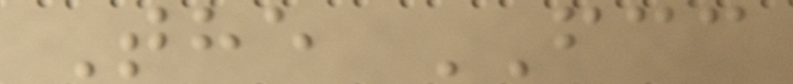The FCC
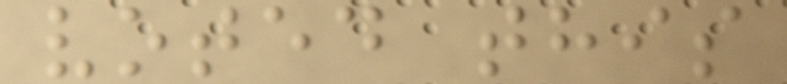voted this
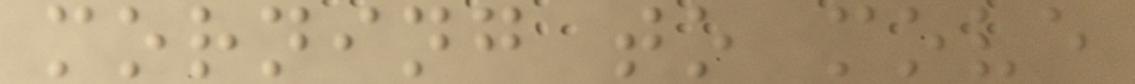morning to move
